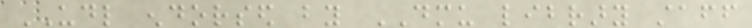UDL endorsed by DMU library staff
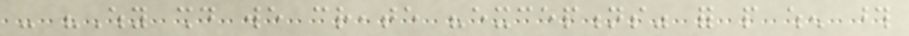- "Why should we create "exceptions" for people when those
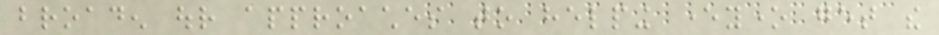broaden our approaches to helping everyone get the
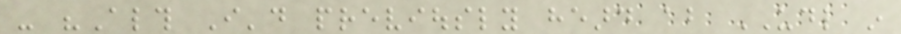- "Although I'd previously heard about UDL in
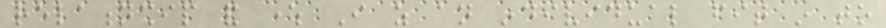relationship and where I as an individual fit in to
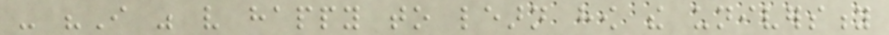- "I was very happy to learn how the university
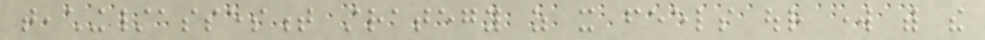teaching/assesment strategy as it feels our work with the
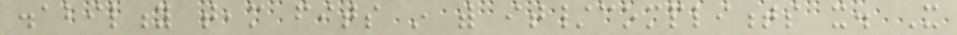disability team fits in with it/compliments it. It
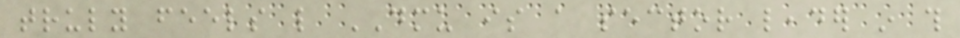truly feels like DMU is a sector leader in this
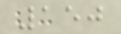150
